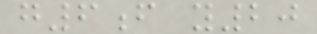g6f y20
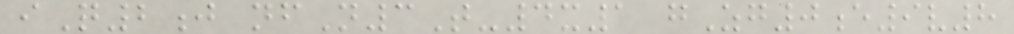iQ2j nfN3T-4x1 gZg0e9v8
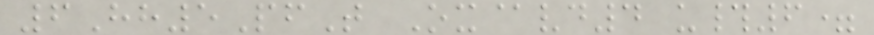6Hh5PfT Ox@vd4 u#6=
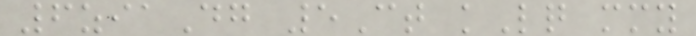6ziaDg 5Ct kLq mmy
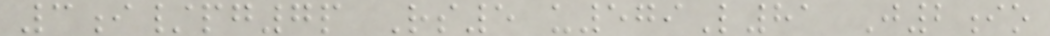3i/pg7p Rs5 u579L81 J2io
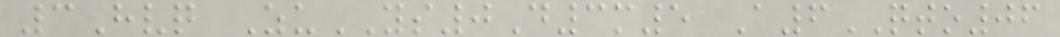3Hvq ZuYS0D3m5 A6QTO06
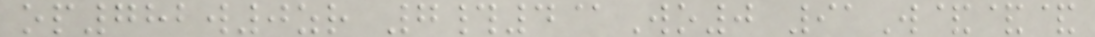op782w0zr 7#4@Wo0 91W&&&
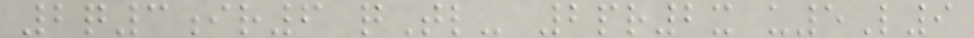2q3ir6 qTl- 2pr2x u5L9
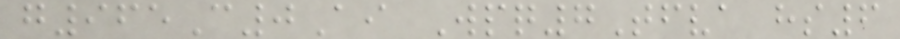g965C0Ai Wpq7Tfva hs6
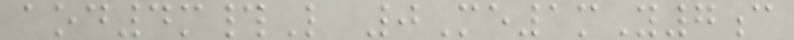aod4m#L 0Me1mY7c
